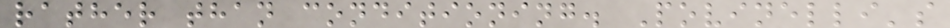rather than conditioning. Povinelli's
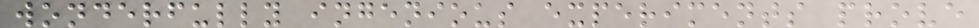wonderfully ingenious experiments prove
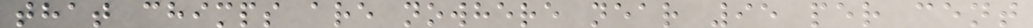that chimps are nowhere near 95 per cent
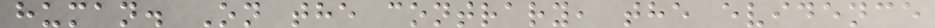human. On the contrary, the evidence
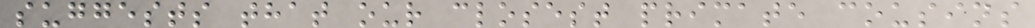suggests that our closest primate cousins
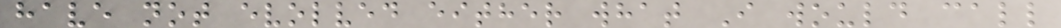have not evolved either what I would call
